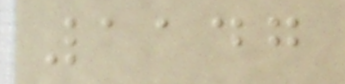1147
